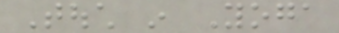Touch in Yoga
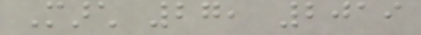March 27, 2019
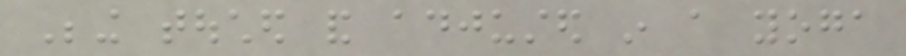Being touched and adjusted in a yoga
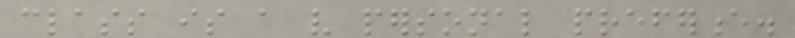class is a very personal preference.
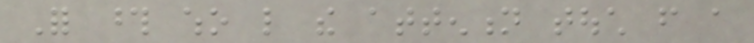For those who like the attention touch from a
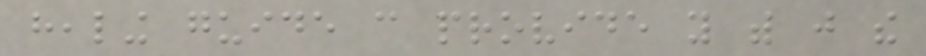healing guide can provide you with just the
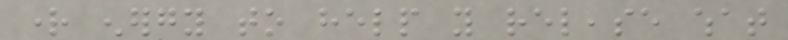right energy to help you release what
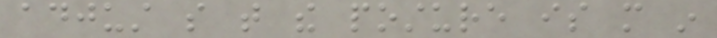adjust so that the posture is more in
